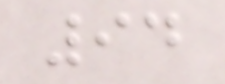94
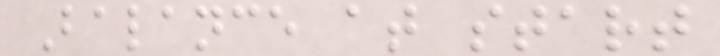Balance at start
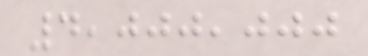4,000,000
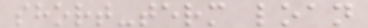short-term loan
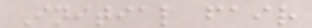Initial fair
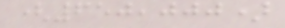(650,000)
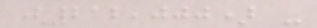(212,000) -
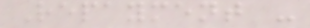Repayment -
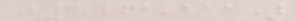(3,261,111)
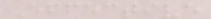Effective
